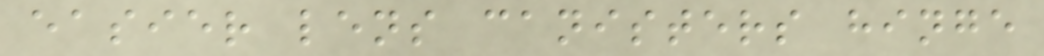easier lens canisters hinge
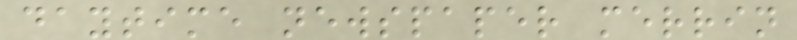daytime newspaper merrin
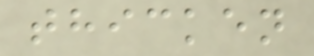thicken
